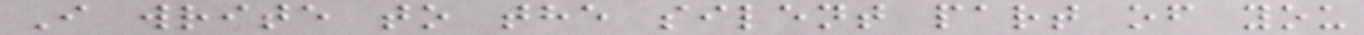I write to the silent part of you
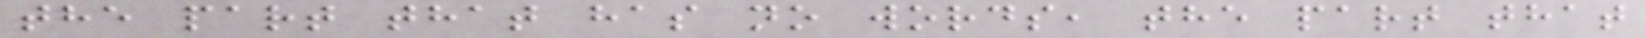the part that has no words, the part that
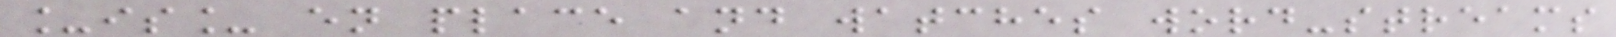_is_ en place and watches word-streams
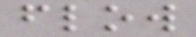flow
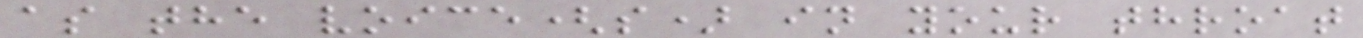as the voice(s) in your throat
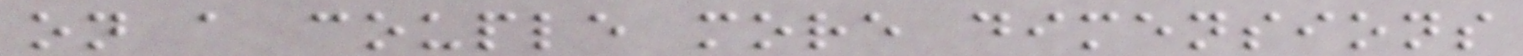on a couple more dimensions
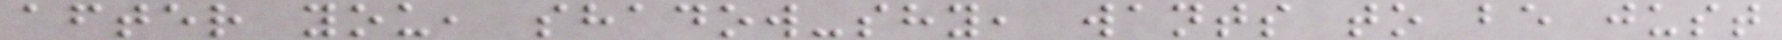after you, shadow-shy, wants to be just
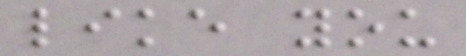like you
